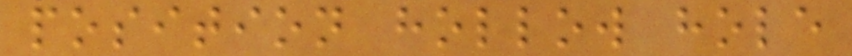position hollow hole
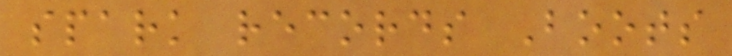spark records Boots
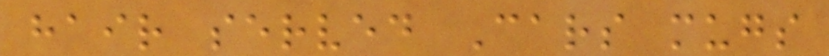hair served Cars mugs
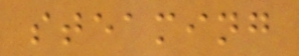steaming
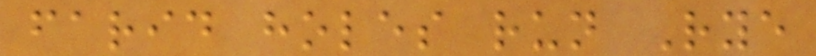farid holes run Rye
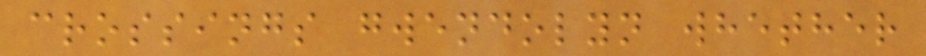crossings gwendolyn whether
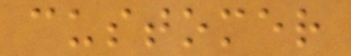customer
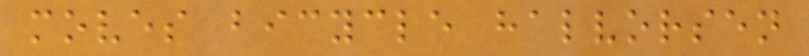moves bicycle halvorsen
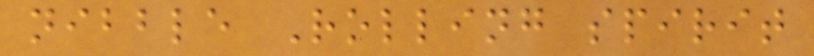nibble Rolling spirit
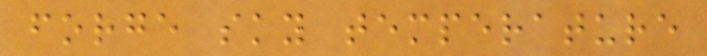forge sky temperature
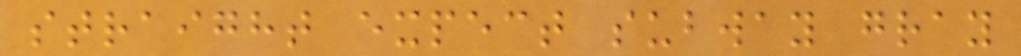straight expect subway gray
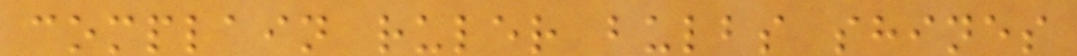complain ruler bulbs shines
